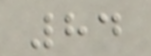84
